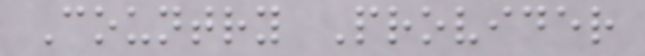Country Provider
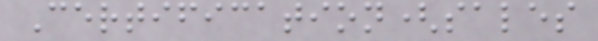Certification(sales
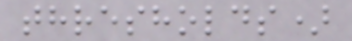thresholds)
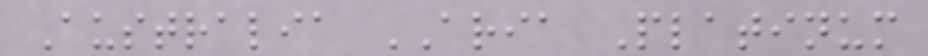Australia ARIA Platinum
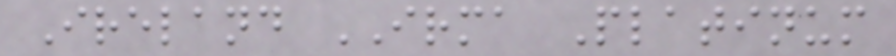Ireland IRMA Platinum
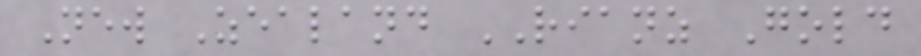New Zealand RIANZ Gold
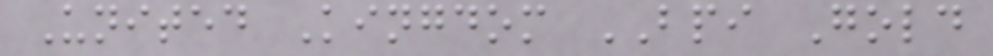United Kingdom BPI Gold
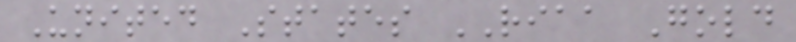United States RIAA Gold
